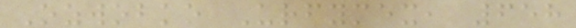Ozwobko Urfymex, 658
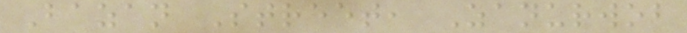Bazan Street, Zanurwob
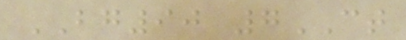BG90 7CT
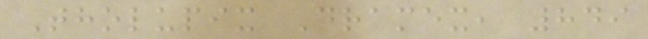Tholupix Dramex, 849
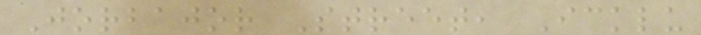Jorbajor Street, Icklu
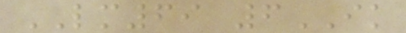LM69 6IK
